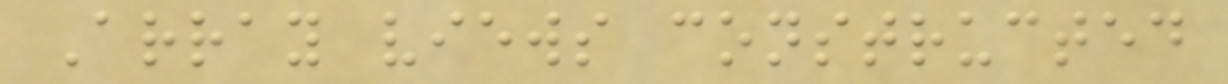Array views constructed
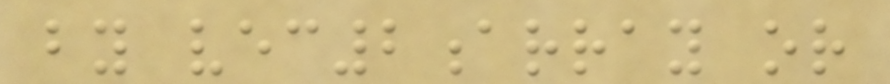by vec2array or
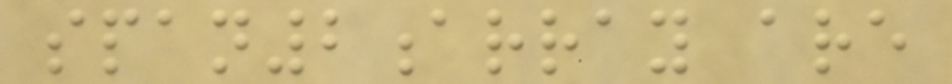span2array are
